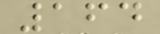164
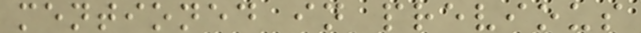mentioned in previous
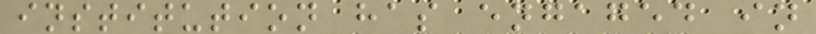institution has engaged in
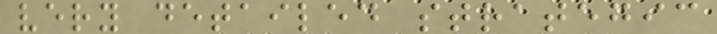very detailed strategic
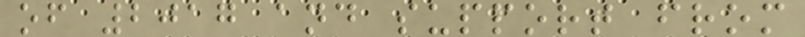of 2017 and support from
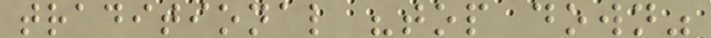traditional "top down"
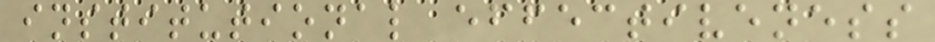institutional effectiveness
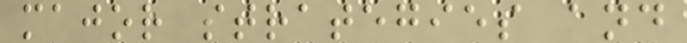major strategies and
